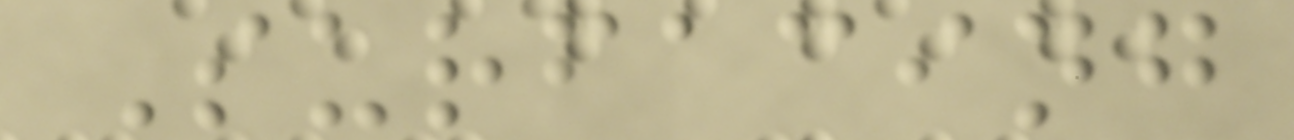Surfacing
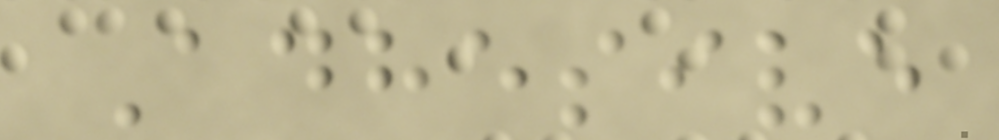Adhesive
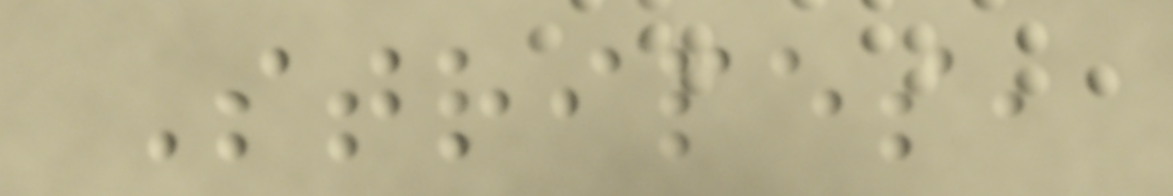Stripes,
